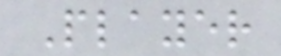Player
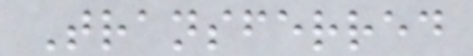Transferred
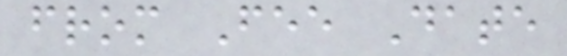from Fee Date
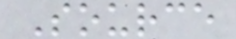Source
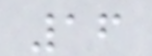16
